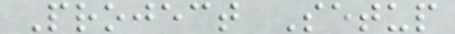Project Setup
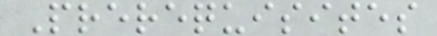Prerequisites
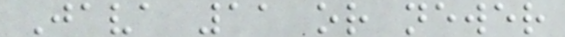Java 11 or newer
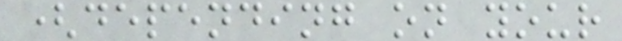(depending on your
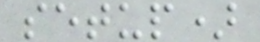setup)
